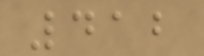412
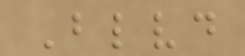Blvd
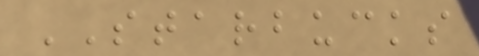STARBUCKS
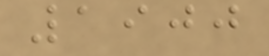1900
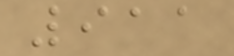911
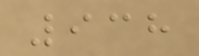938
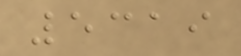5319
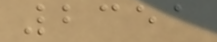2351
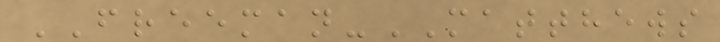FREEMAN-MATTHEWS
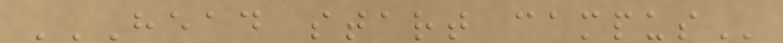HEAD START CAMPUS
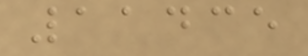11435
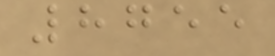8755
